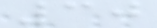30
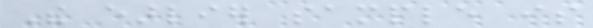The earlier sample is
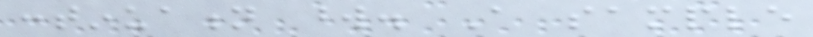continuation word. A sample
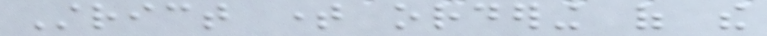Strict time ordering of the
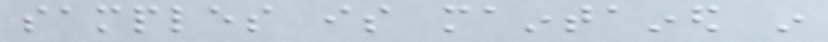samples is maintained in
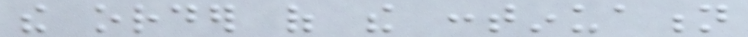the order of the continuation
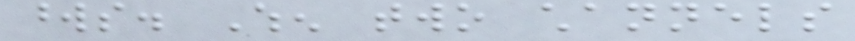words. When two channels
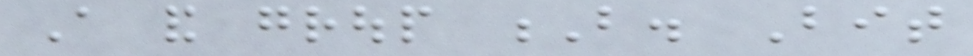A and group B. Bit
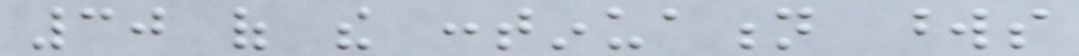30 of the continuation words
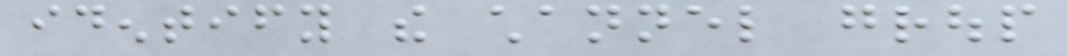identify the channel group
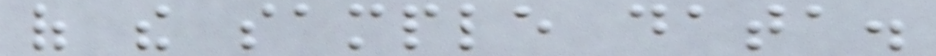of the sample data.
